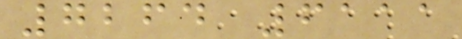7264 6111
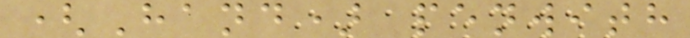(Hand) penwith
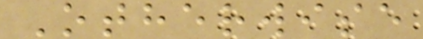Otherwise
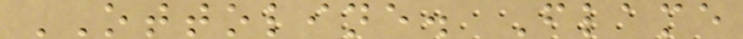OTTOLINE. Flame
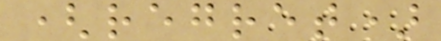(regret)
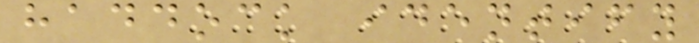haddock identify
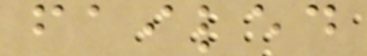failed
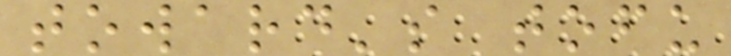toward's tofu
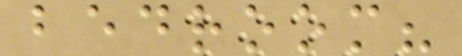bedroom?
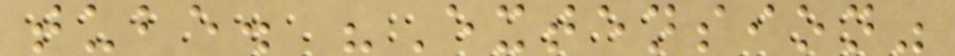tube. "Extension"
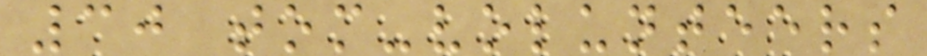30 tom-volunteers
